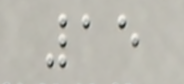15
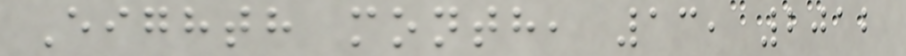Eighth month, 13, 2012
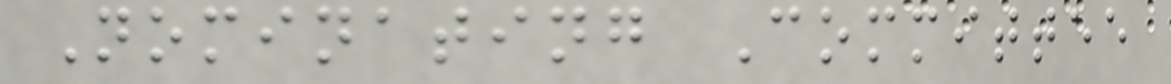Nominating Committee
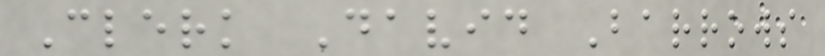Clerk David Barrows
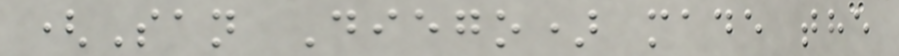(San Diego) made the
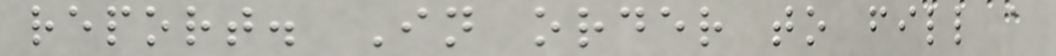report. In order to fill a
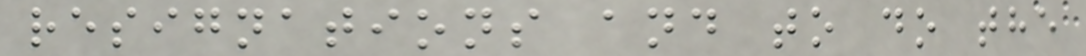resignations and to do the
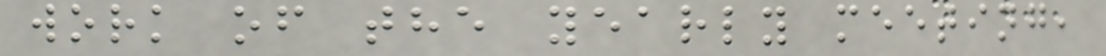work of the yearly meeting,
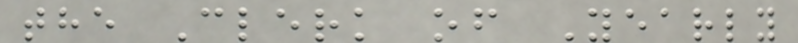the Clerk of Yearly
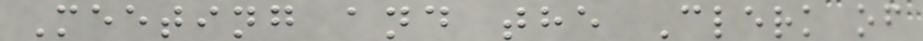Meeting and the Clerk of
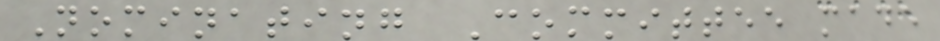Nominating Committee made
